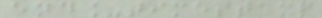end_timestamp
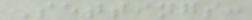Settings:
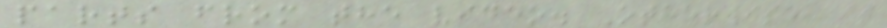parts from the video. Otherwise, it
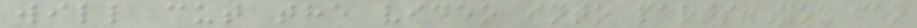will cut the video into parts.You can
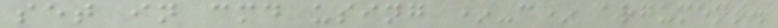set in cmd using *-c* argument.
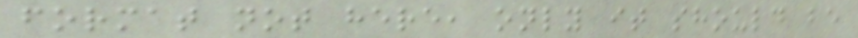format not here, only it should be
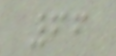66
